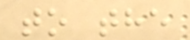to the
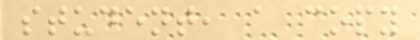student, a copy
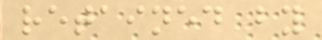retained by
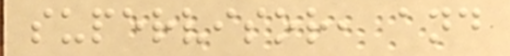supervisor, and
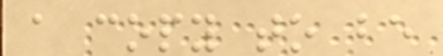a copy to be
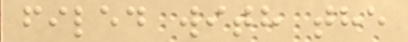filed with the
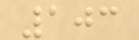103
